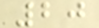20
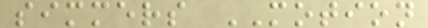simmers MOTION
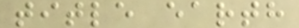title earth
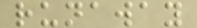runaway
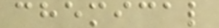chemical
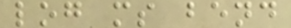log ms bend
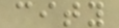city
